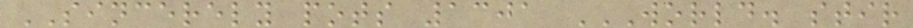SINCERELY pots 1301 WORLD. STIR
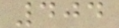404
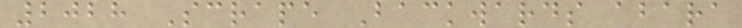2028 Scrape Backwards abara
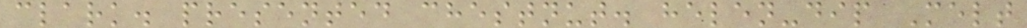clark. presented chestnut. helen-dip Melt
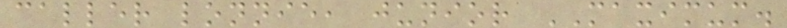caller lonnie, junior MAXIMUM.
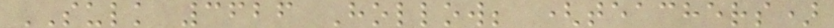SULK 3626 Hollow; (teachers)
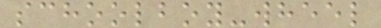schoolboy-wheel
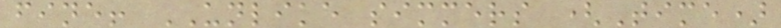fine! UNLIKE simmers (Time)
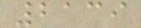2139
